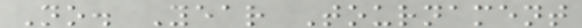No. Year Tournament
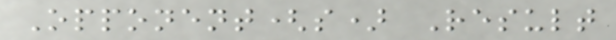Opponent(s) Result
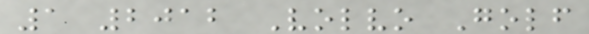1 2012 Volvo Golf
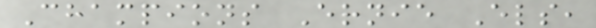Champions Ernie Els,
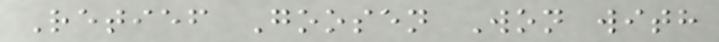Retief Goosen Won with
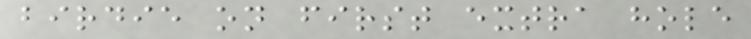birdie on first extra hole
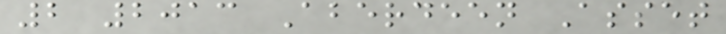2 2013 Aberdeen Asset
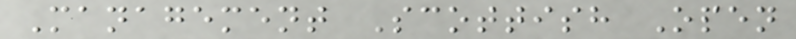Management Scottish Open
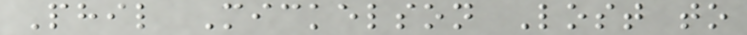Phil Mickelson Lost to
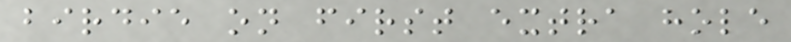birdie on first extra hole
